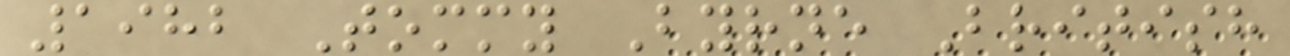1982 Tommy Byrne British
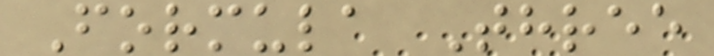Formula Three
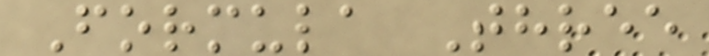Formula Three
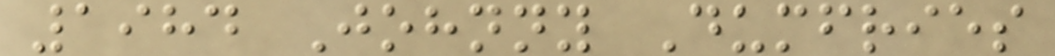1984 Johnny Dumfries
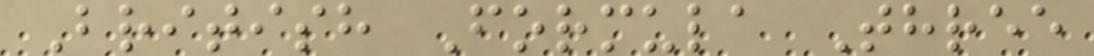British Formula Three
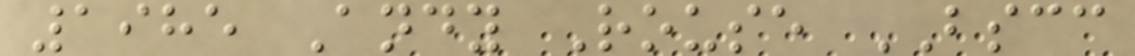1985 Andy Rouse BSCC
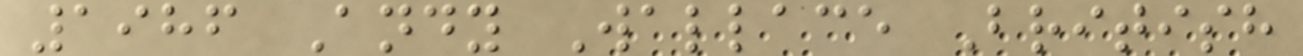1986 Andy Wallace British
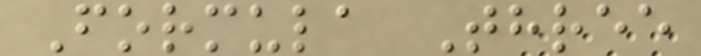Formula Three
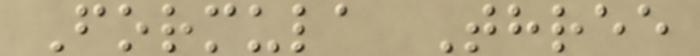Formula Three
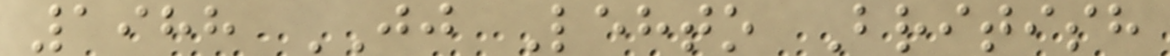1988 JJ Lehto British
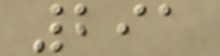291
